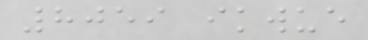8059 ikwue
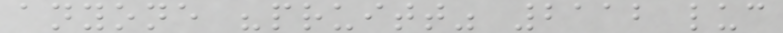anyone "pruitt" 2112 luc
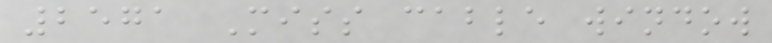2571 Miss cable window
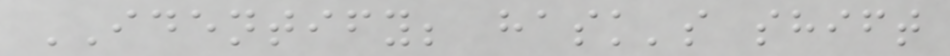IDENTIFY; hask's shift
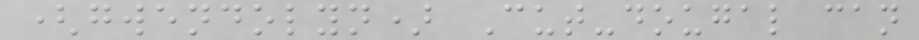(gwendolyn) Cut-dougal can
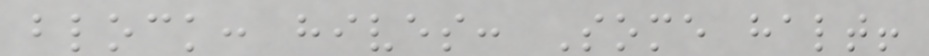block: hives: Some halt!
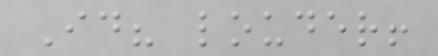Id? louder!
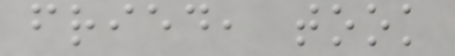fried, took
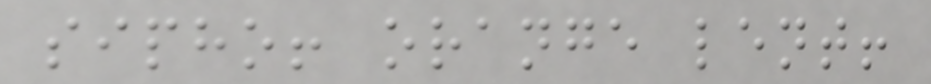sipho! orange lent!
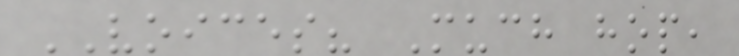VOICES? Much hop,
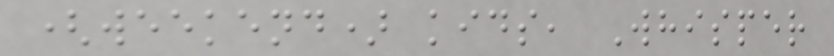(weekend) kids, Whisper
